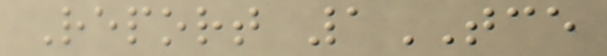Report 1TCE
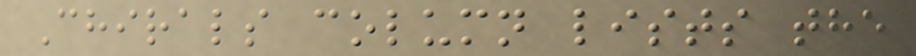Chirals column lists the
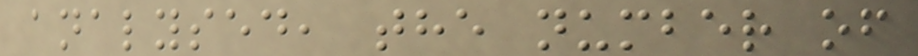analysed, the number of
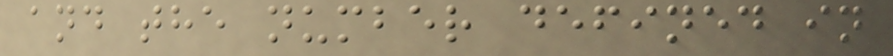and the number defined in
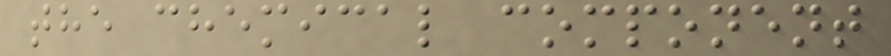the chemical component
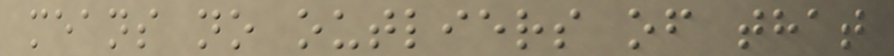means no outliers of that
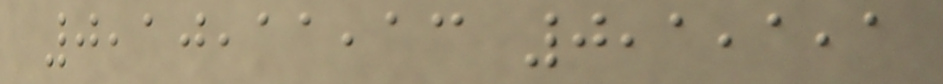0,10,11,13 0,1,1,1
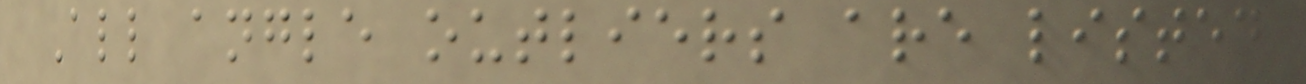All angle outliers are listed
